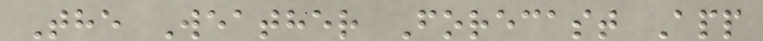The Weather Forecast App
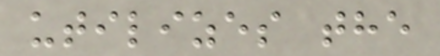utilizes the
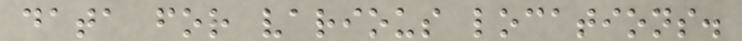data for various locations.
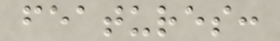features:
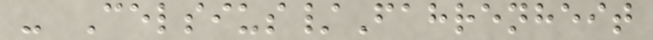- Celsius/Fahrenheit
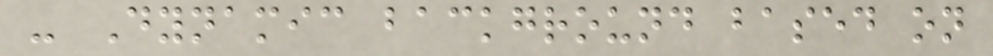- Dynamic background based on
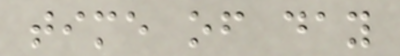time of day
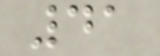41
